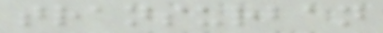transurban
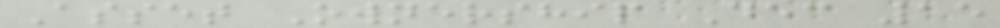Asset Ownership Dec 15
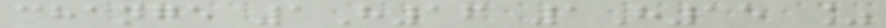change 1H16 1H15 %
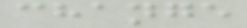change
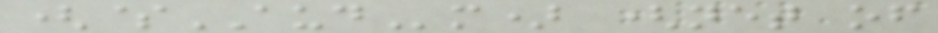($AUDm) (net of
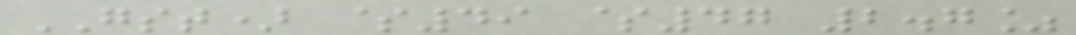GST) $49 $47 2.7%
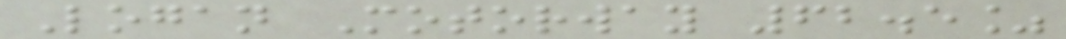Logan Motorway 62.5%
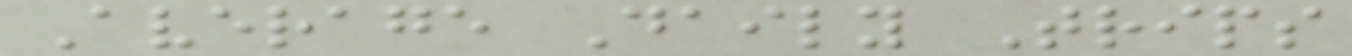Average Daily Trips
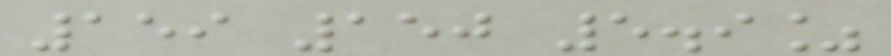159 150 5.9%
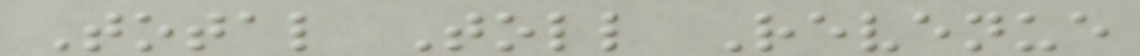Total Toll Revenue
